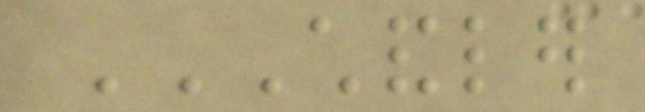CHANDLER
